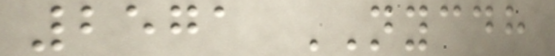2571 NYCDH
